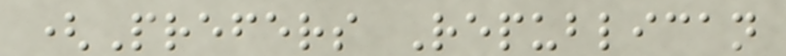(Prefers Republican
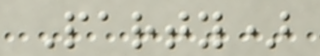Party)
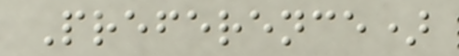Preference)
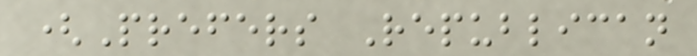(Prefers Republican
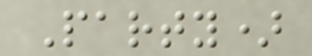Party)
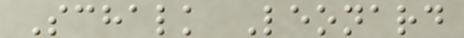Schalk Leonard
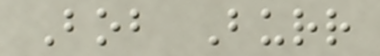Bob Burr
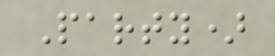Party)
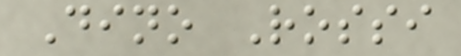Dino Rossi
